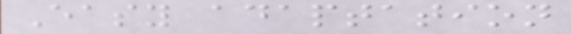Easy adaptation
